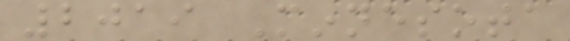2019 Minnesota
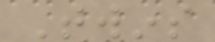Twins
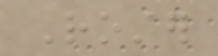Roster
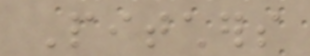Pitchers
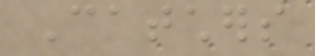Catchers
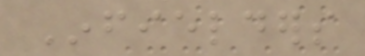Infielders
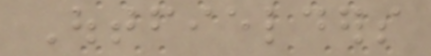Outfielders
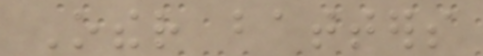Other batters
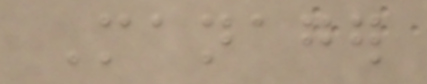Manager
